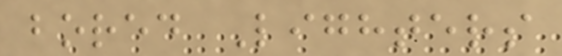bored Lighters
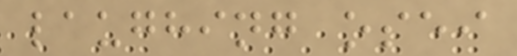laughing osei
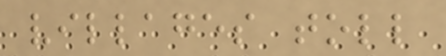villages toll
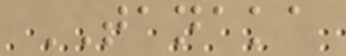TANAKA
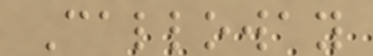Calloway
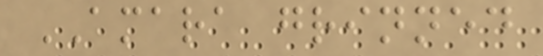AMARA grinned
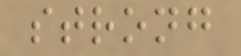strong
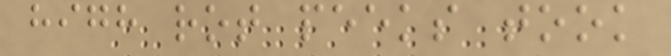high rot peeks took
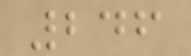246
